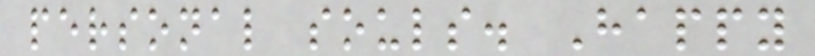personal souls. Happy
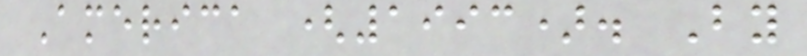America (1993). By
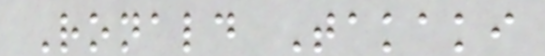Ronald Takaki
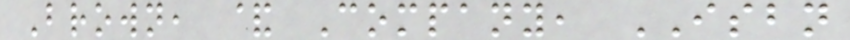Brown, & Company, ISBN
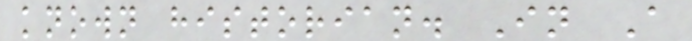known historian. In A
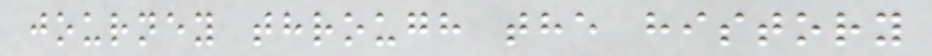journey through the history
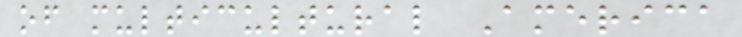of multicultural America
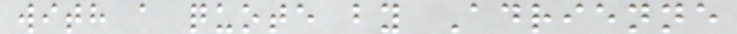with a quote by Adrienne
